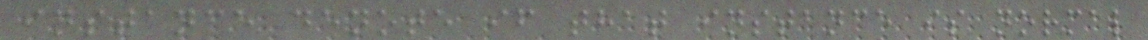instance denote if that instance is normal
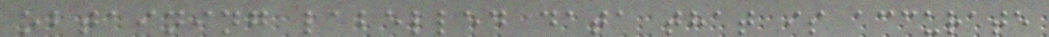obtaining labelled data that is accurate
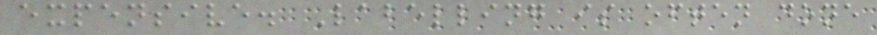expensive. Labelling is often done
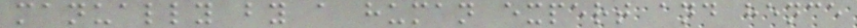manually by a human expert and hence
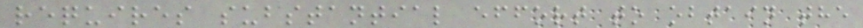requires substantial effort to obtain the
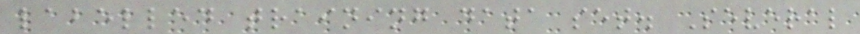labelled training data set. Several
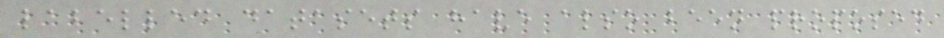labelled datasets have also been proposed
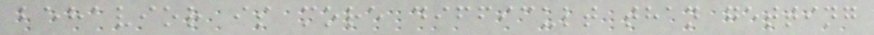behavior is more difficult than getting
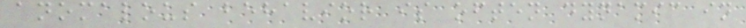anomalous behavior is often dynamic in
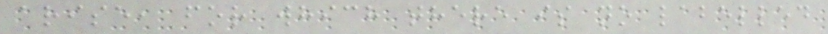arise, for which there is no labelled
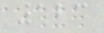123
